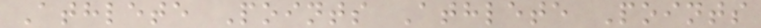Athlete Points Athlete Points
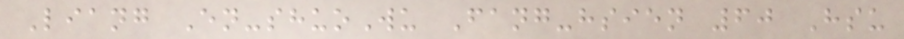Liang En-shuoWu Fang-hsien 60 Hsu
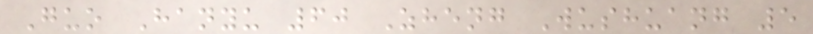Guo Hanyu 60 Zheng Wushuang 5
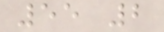55 2
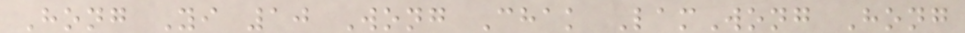Hong Yi 10 Wong Chak LamWong Hong
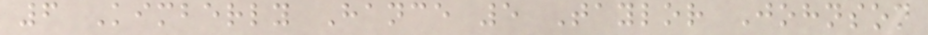6 Kimberly Hance 5 Taylor Johnson
